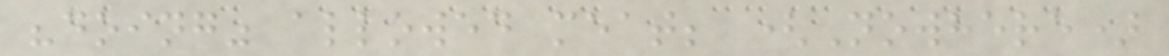"doing" allowed meat; (Nowhere)
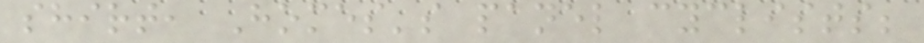shirt, Homes's panel cyclists;
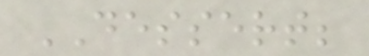DESSERT;
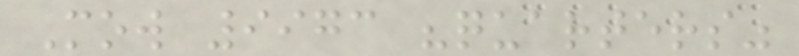Mow 9973 "quarters"
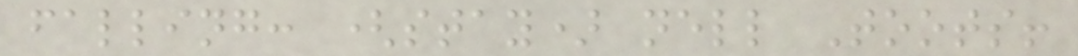falling: (stay) nell Toots!
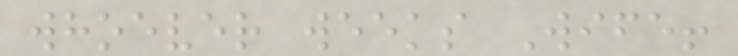whoever weeks Wife!
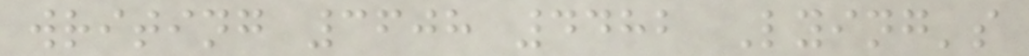writing 3608 4482 Lying's
